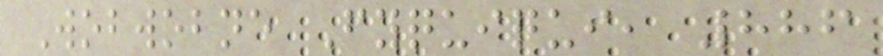Wobwobne Fyquiqui, 886
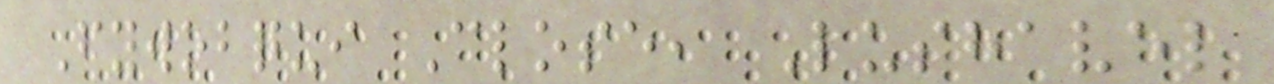Fywobqui Close, Lushavel
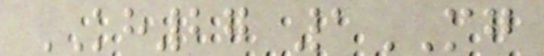KH27 1MG
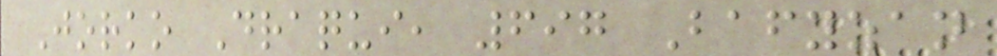Jorko Draqui, 697 Bafyzan
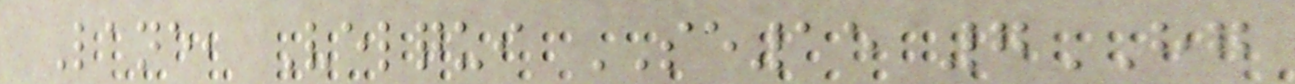Lane, Velqui SE15 7HG
